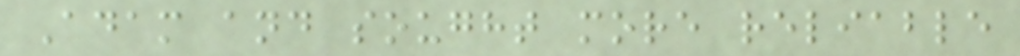Adam and sought more reliable
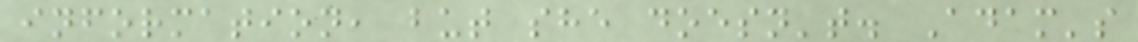information, but she doesn't. Adam's
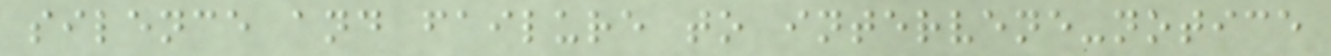silence and failure to intervene-notice
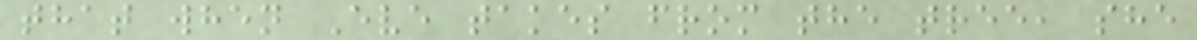that when Eve takes from the tree, she
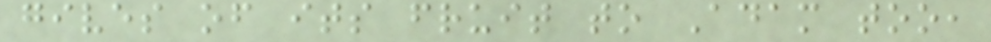gives of its fruit to Adam too,
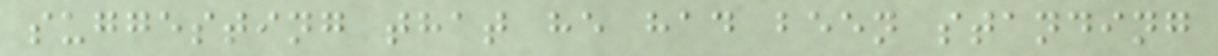suggesting that he had been standing
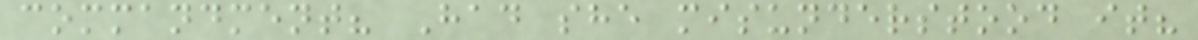commandment? Had she misunderstood it?
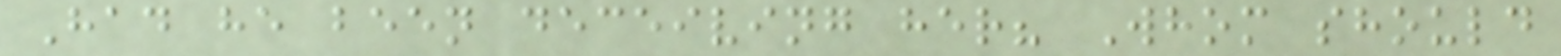Had he been deceiving her? Whom should
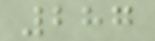287
